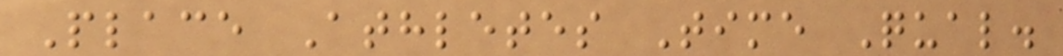Place Athletes Time Qual.
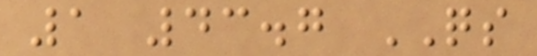1 43.7 QS
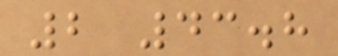2 43.8
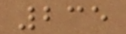235
